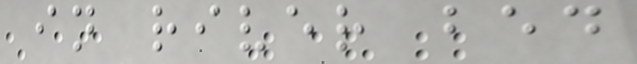in river bed
